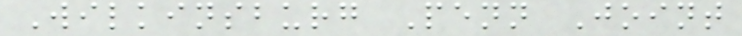Wilkinsburg Penn Joint
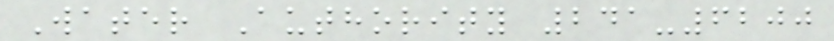Water Authority 241-6200
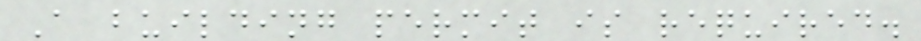A building permit is required.
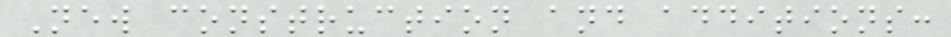New construction and additions:
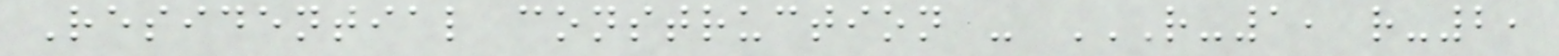Residential construction - R-1, R-2,
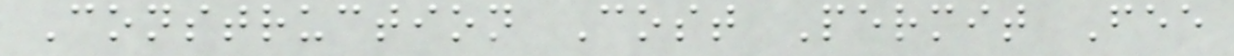Construction Cost Permit Fee
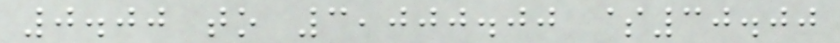0.00 to 3,000.00 $30.00
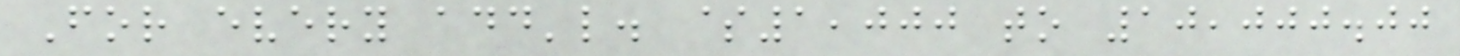For every add'l. $1,000 to 10,000.00
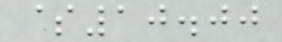$10.00
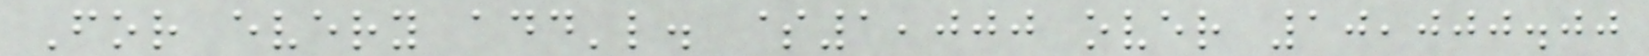For every add'l. $1,000 over 10,000.00
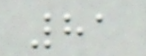81
